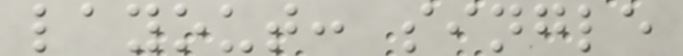layout: single
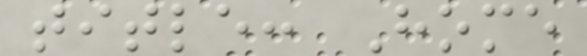title: Home
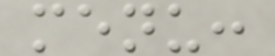menu:
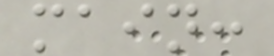main:
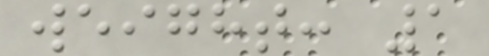weight: 1
